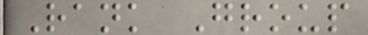Rank Group
